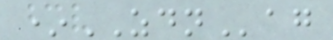*ZDNag
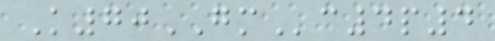K70GMc4p4
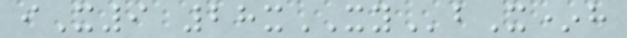iX9 28xXYbX*h
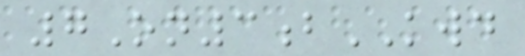7On3bKWD
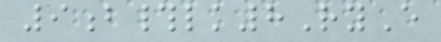9b#lk8RyE
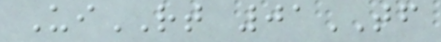UiRT 01TF
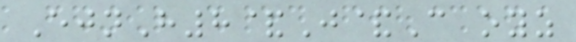EjnH8&J&C oyz
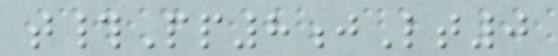t#Pp8jLt0
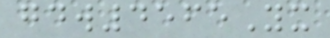gdw4565Yx
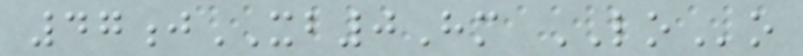47jXB0Hm LOo
